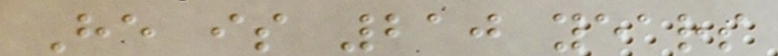He is 210 years
